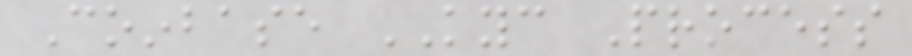Coinbase KYC Process
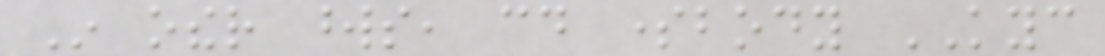In other words, could somebody KYC
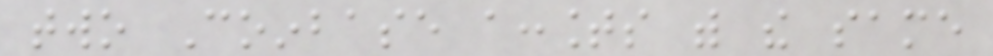two Coinbase accounts with the same
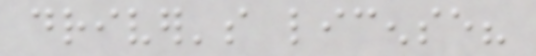driver's license?
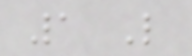1 Like
